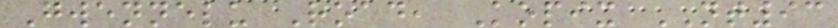Gwennelu Road, Kopix NT93
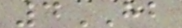4HB
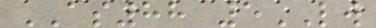AS88 5LW
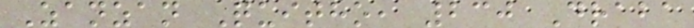Zanzan Quitho, 230 Draba
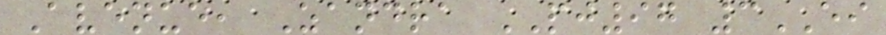Avenue, Zandra PJ97 3EI
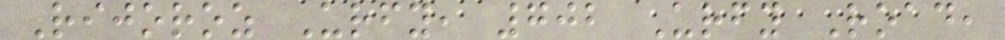Rijoroz Urfy, 702 Urfy Road,
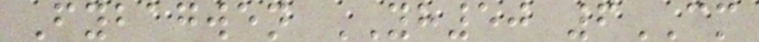Fybagwen YH50 6CM
